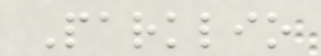Parklio
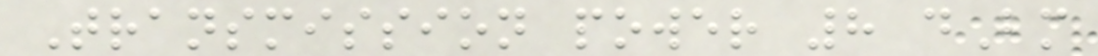Transmission power 8 dBm
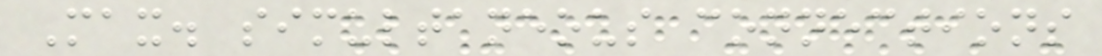Max. simultaneous connections
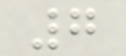7
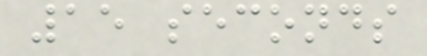15 seconds
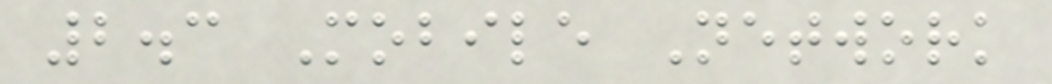2.3 Mobile Network
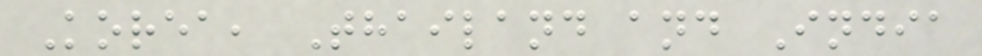Korea, Thailand and India
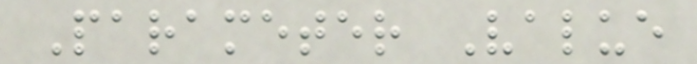Parameter Value
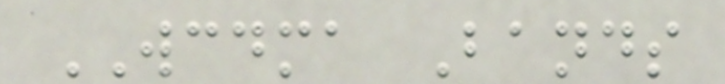WCDMA Bands
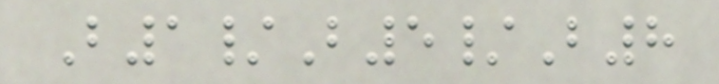B1/B5/B8
